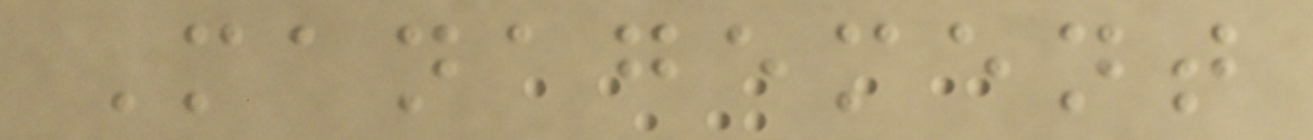Management
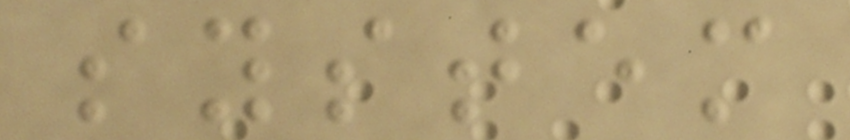system
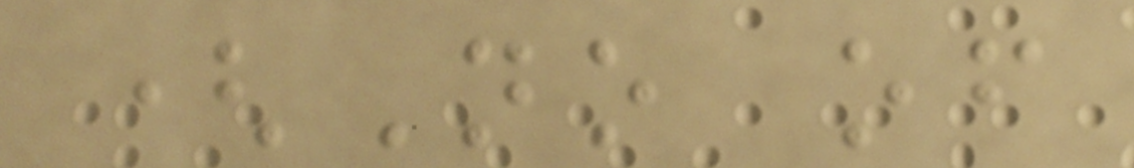(No of
